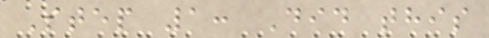Step 1: Did this
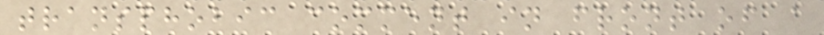transphobic comment in front of a
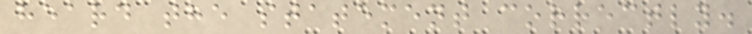heard the statement correctly.
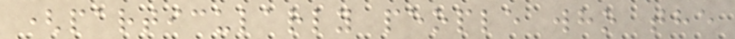(particularly people who the
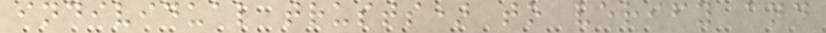individual trusts) to verify and
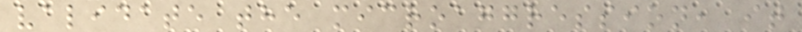validate the microaggression, it
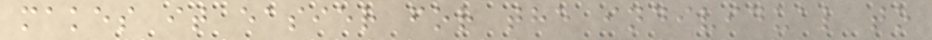makes it easier for the individual to
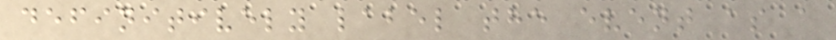definitively label the event as a
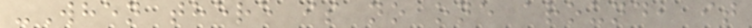-When there is no one around, it
